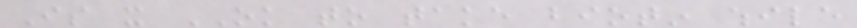Is it OK to take biotin while
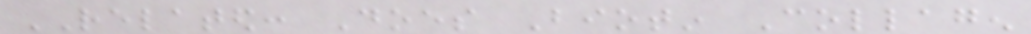RELATED: Does Biotin Collagen
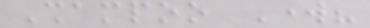Shampoo Work?
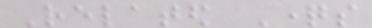Related Questions
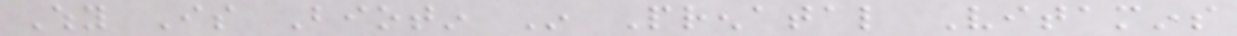Why Is Biotin In Prenatal Vitamins
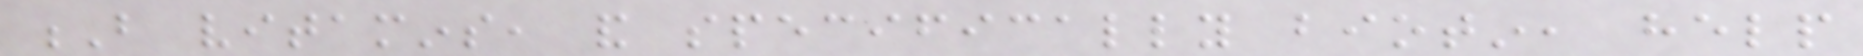B vitamins, and specifically biotin, help
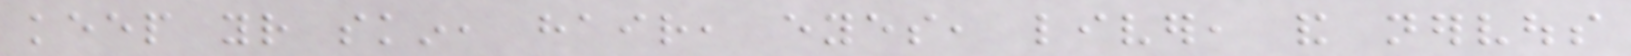keep your skin, hair, eyes, liver, and nervous
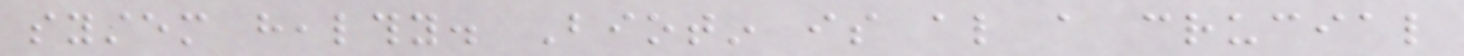system healthy. Biotin is also a crucial
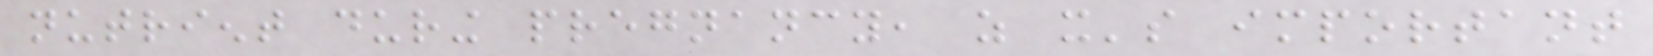nutrient during pregnancy, as it's important
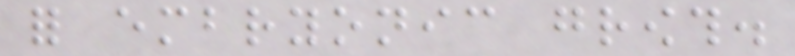for embryonic growth.
